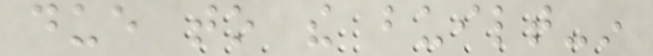due to the built-in
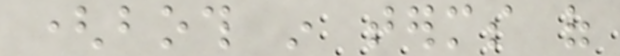(both in terms of
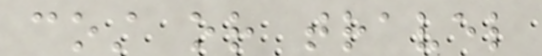cost or travel
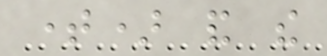time) and the
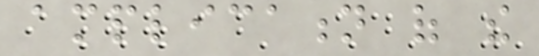amplication of the
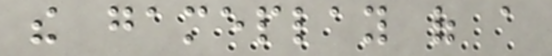the gameplay of a
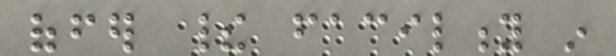offer their facility in
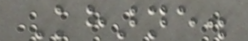Kharne.
